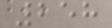258
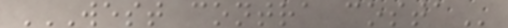WEST CONTRA COSTA
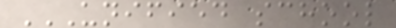UNIFIED SCHOOL
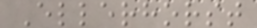Ellerhorst
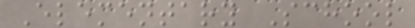Elementary School
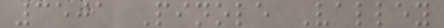3501 Pinole Valley
